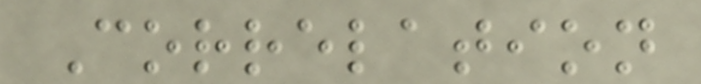Correlation
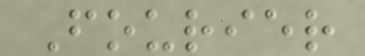Fourier
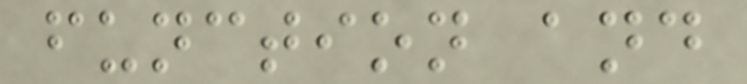function and
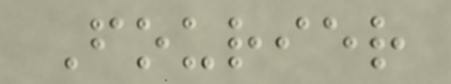Fourier
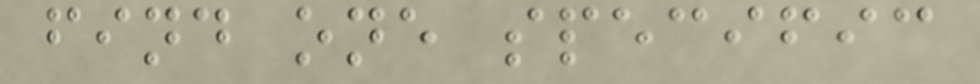find one specific
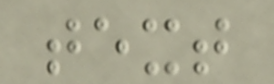text
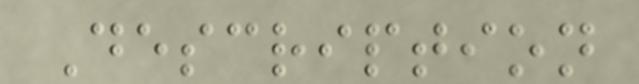Description
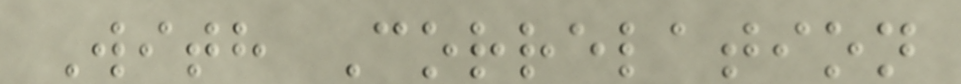With Correlation
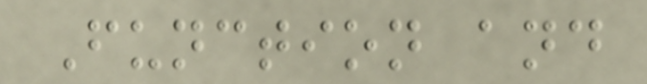Function and
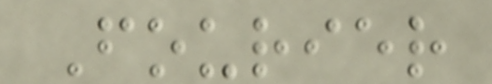Fourier
